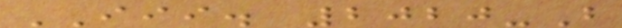III. 2020-B
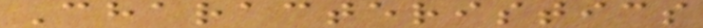Characteristics
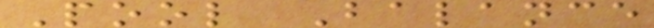Pool Balance
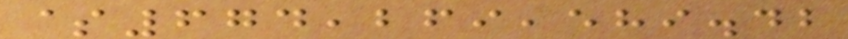$674,269,589.42
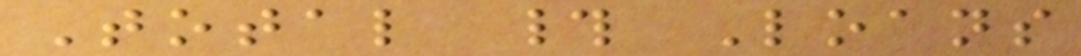Total # Loans
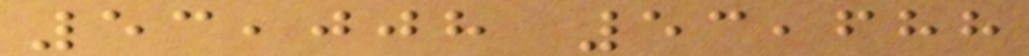53,008 53,688
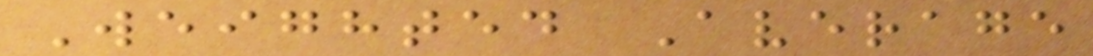Weighted Average
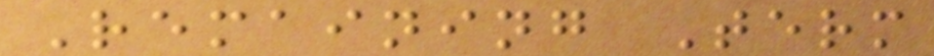Remaining Term
